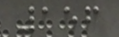156
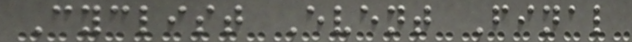Cyclist Event Final
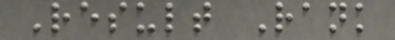Result Rank
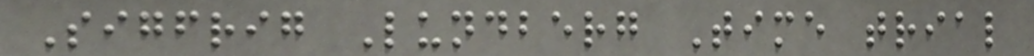Sigfrig Lundberg Time trial
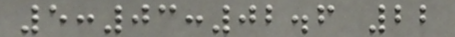5:03:02.6 22
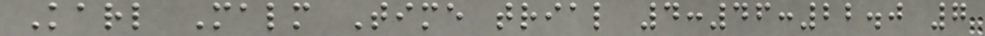Karl Malm Time trial 4:46:22.0 7
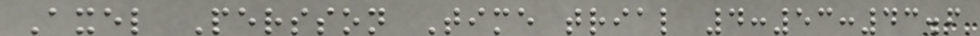Axel Persson Time trial 4:53:43.6
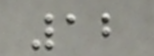12
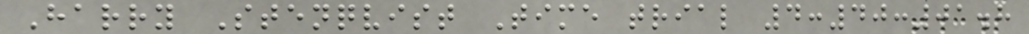Harry Stenqvist Time trial 4:40:01.8
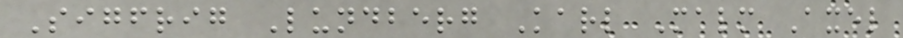Sigfrig Lundberg Karl Malm Axel
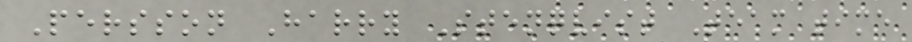Persson Harry Stenqvist Team time
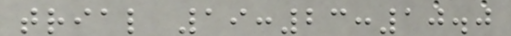trial 19:23:10.0
